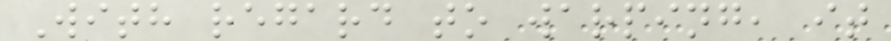With regard to warping, it
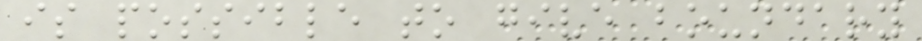is possible to give boundary
